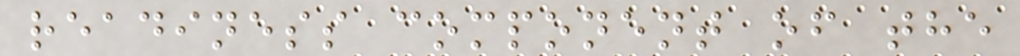readiness component of the
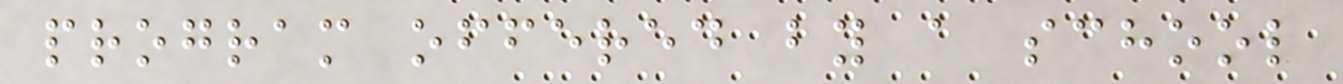program offered by a school
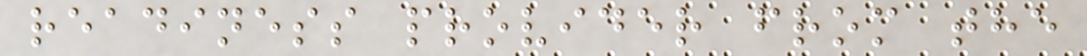readiness provider from the
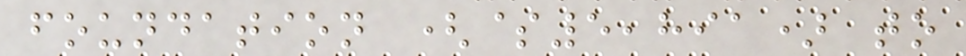foundation ($5,891) to
